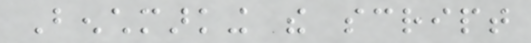Benchmarking the script
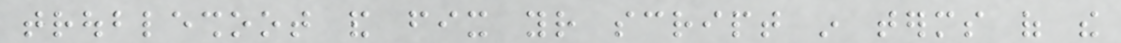troubleshoot and fix your script in terms of the
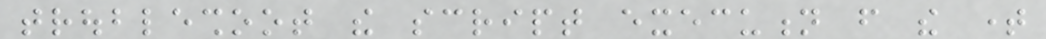troubleshoot the script execution from the time
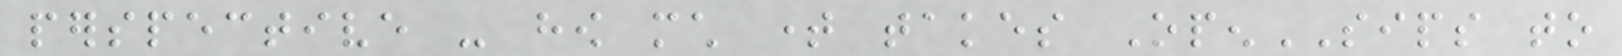perspective - how much time takes OpenSIPS to
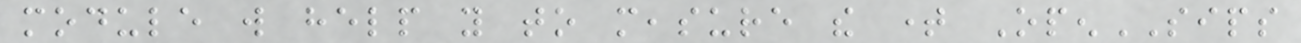module will help you to measure the time OpenSIPS
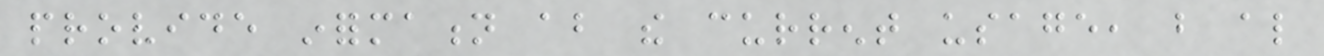provide information about the current usage, but also
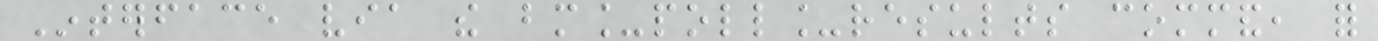Interface via the bm_poll_results command, for
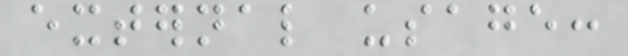external usage:
